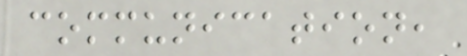communication,
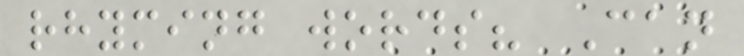rhyming words? Can
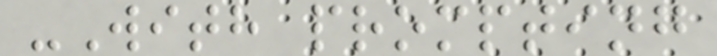-With prompting
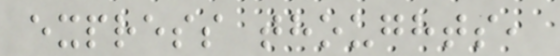express thoughts,
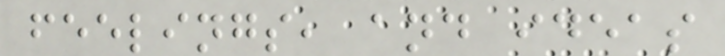feelings, and ideas
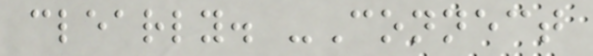clearly. -Connect
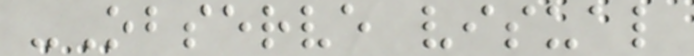-Observe visual
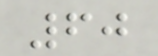60
